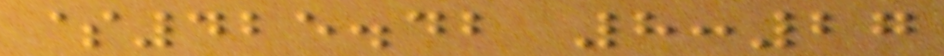$425.42 8:27
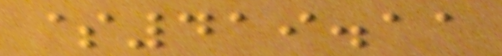$419.11
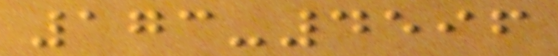173-4596
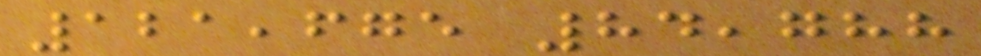121,675 84,788
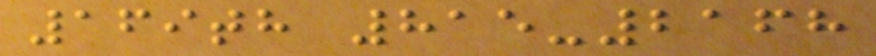169th 815-2168
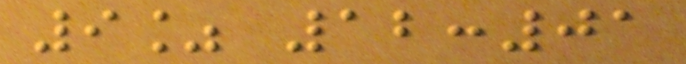9% 12:01
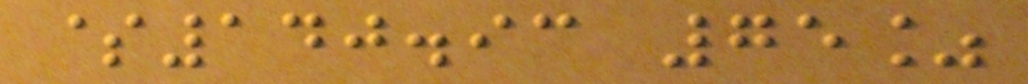$140.93 75%
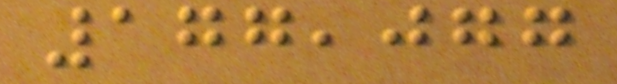177,077
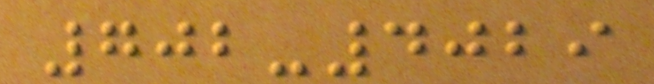702-4029
